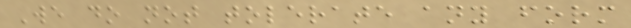We do not tolerate any form
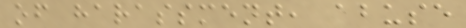of harassment, abuse
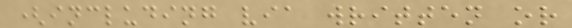(including via written or
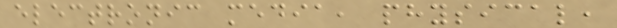electronic media, physical,
